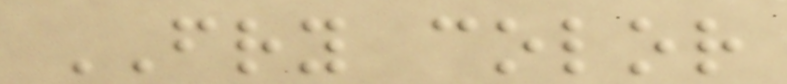FRY color
